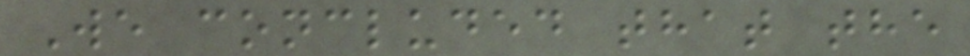We concluded that the
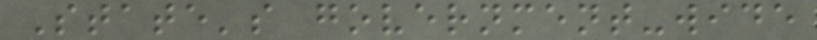State's government-wide
